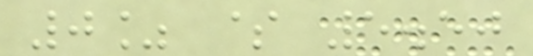0% $ 5.50
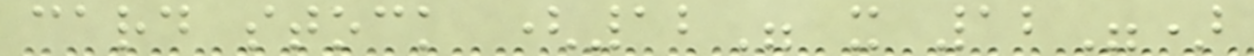card stock (12" x 12")
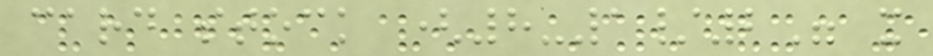card stock (8-1/2" x
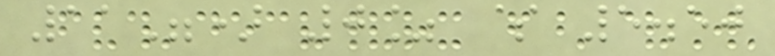11") 0% $ 5.50
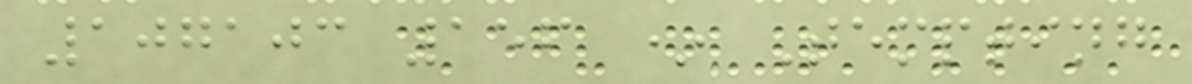107103 156 * Tempting
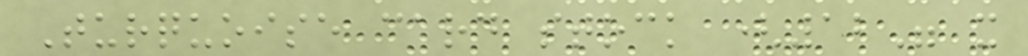Turquoise card stock (12" x
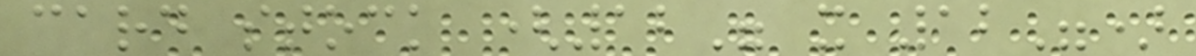card stock (12" x 12")
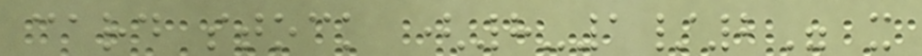card stock (8-1/2" x
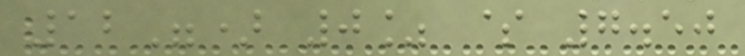12") 0% $ 7.50
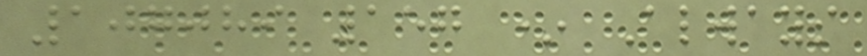107089 157 * Always
